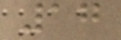17
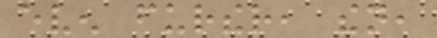even further, then,
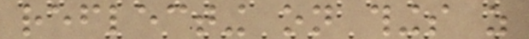reflecting on things as
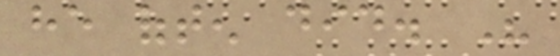he often did. His
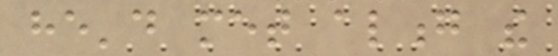he'd met along the
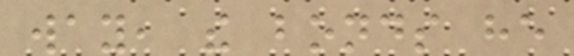way, the bonds he
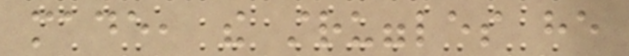made, the struggles he
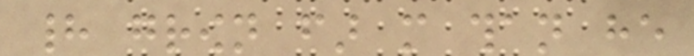had grown far more than he
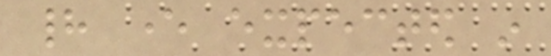had ever expected in
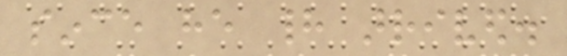since he had arrived.
